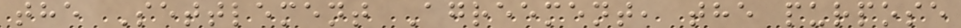the Settlement Agreement, the purpose
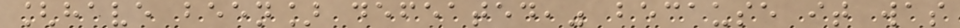[have been] defeated," because it was
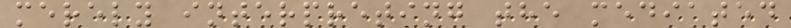merely interpreting the mediated
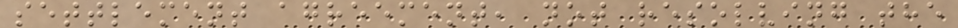settlement agreement, not resolving the
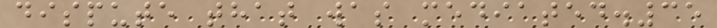dispute that was mediated.35
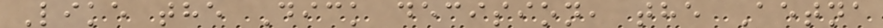Like the Dick decision, the Aetna
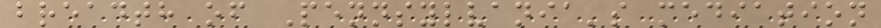breadth of Pennsylvania's mediation
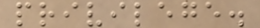privilege.
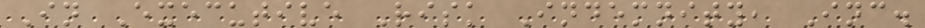In Executive Risk Indemnity, Inc.
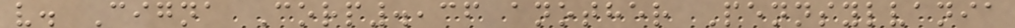v. Cigna Corp.,36 another Pennsylvania
